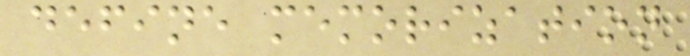define memorization
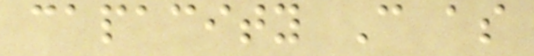capacity C as
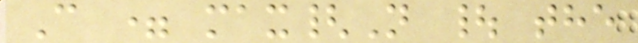C = max{N | the
